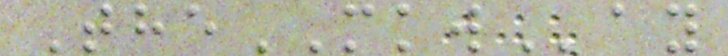TheMKWay
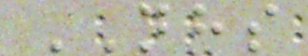NHS
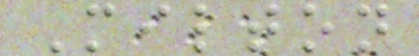Milton
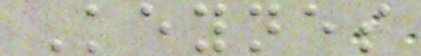Keynes
